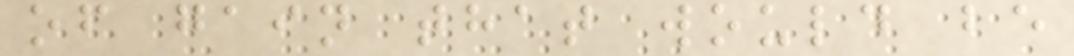of gain that would be
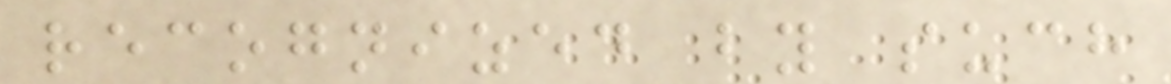recognized by such
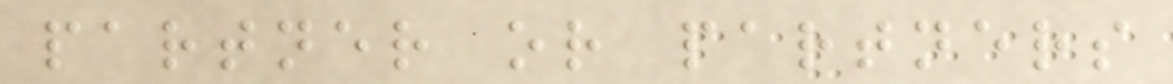partner or partners
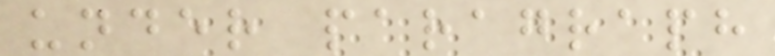under paragraph
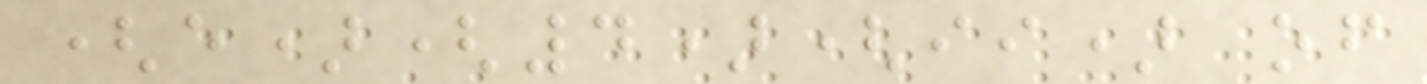(e)(4)(ii) of
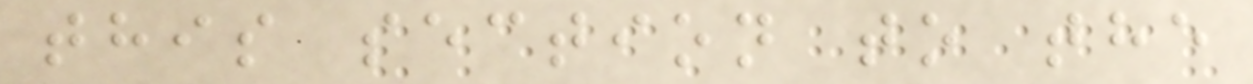this section to the
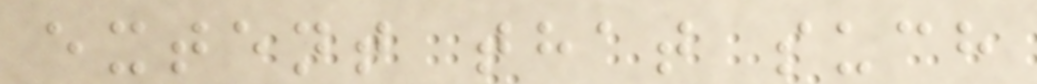extent that such
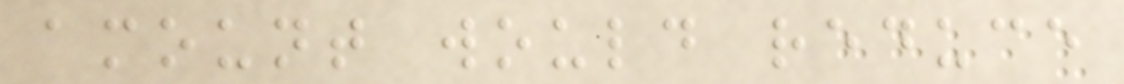amount would reduce
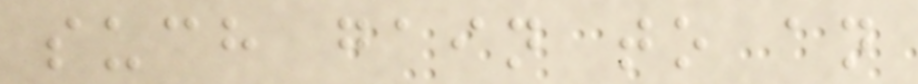such gain to an
